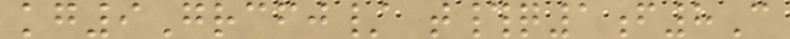kg9Grcfj/ t#q1f8C
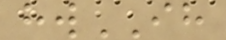hwIH
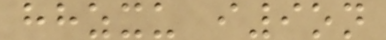hhzxu i9on
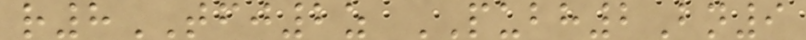r8TFJ2z PUBH2Bn9
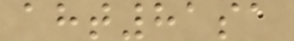aht81sa
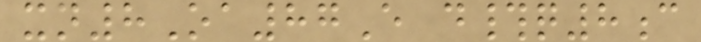xn8Oa87E d#q8c
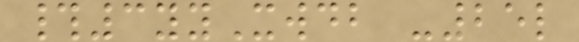#3yyXwdb -25l
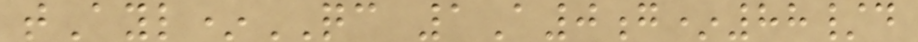tAyl*QC 1A0g*88/d
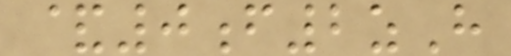&0f2zH
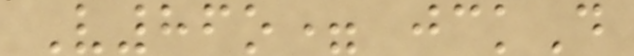V86o= jckD
